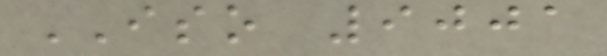ISO 9001
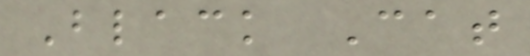Black Cat
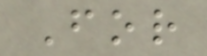For
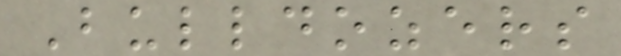Bulldozers
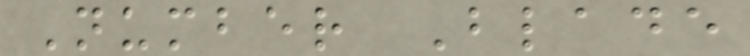Number Blade
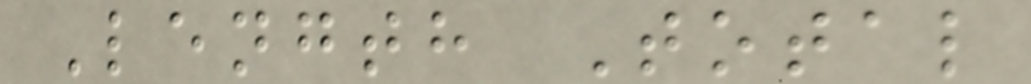Length Total
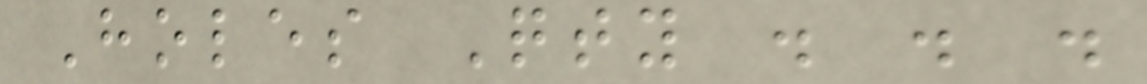Holes Qty . . .
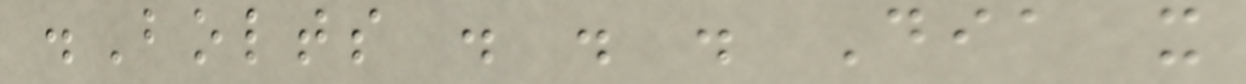.Bolts . . . Dia x
